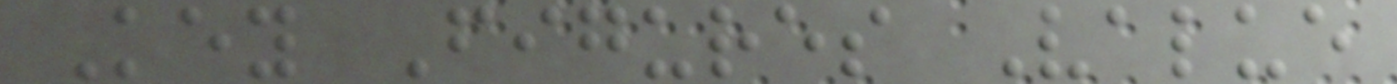Key Figures Value
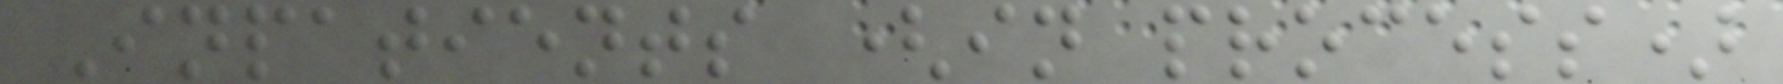Inpatients (in process)
